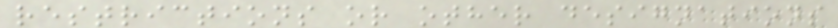restrictions or other designations
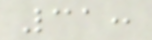31:
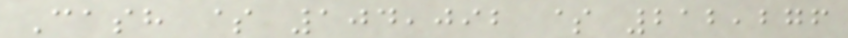Cash $ 104,092 $ 212,276
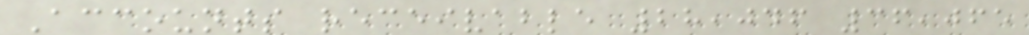Accounts receivable 28,046 36,065
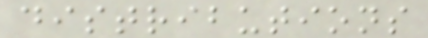distributions
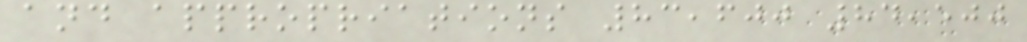and appropriations 83,600 84,500
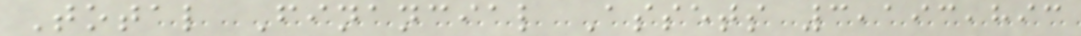Total Financial Assets 3,193,893
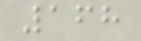168
